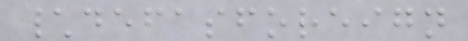\defasforeign
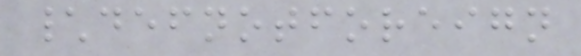\defnotforeign
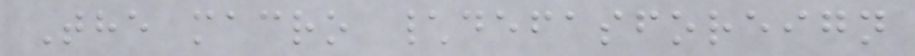The macro \defasforeign
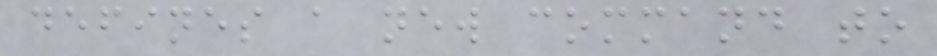defines a new command to
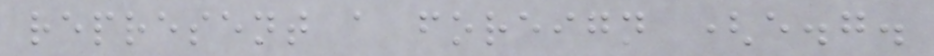represent a foreign (e.g.
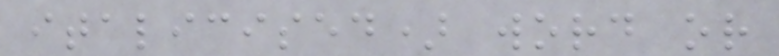italicised) word or
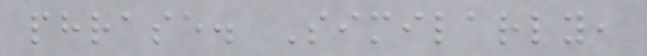phrase. Similarly,
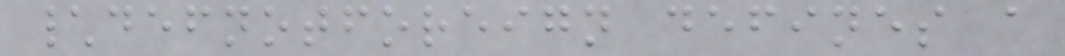\defnotforeign defines a
